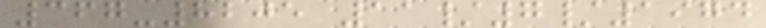367-8205 11/7/1974
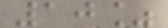10%
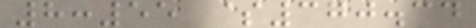8:55 $370.34
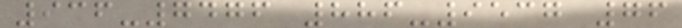936-7476 886-9537 76
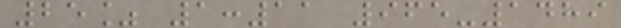25% 1:11 965-1489
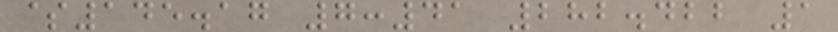$145.17 7:41 282.422 1
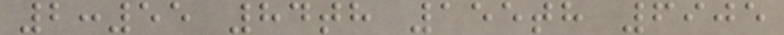2:55 84th 155th 6905
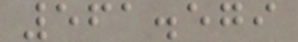561.579
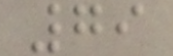79
